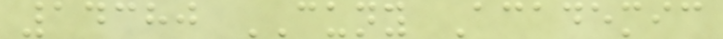14380 CUNY Academic
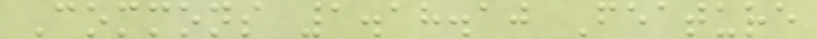Commons 1.18.10 Feature
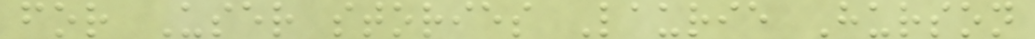for User stories Laurie Hurson
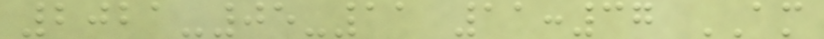2021-05-11 11:37 AM
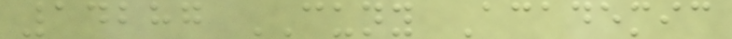14287 CUNY Academic
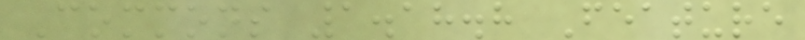Commons 1.18.8 Feature
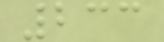233
